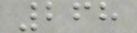268
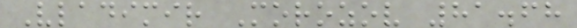Vladimir Morozov 81.68
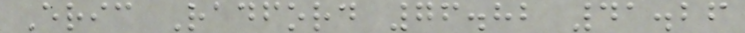Eric Radford 76.82 41.26
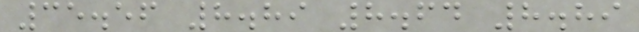35.56 8.89 8.64 8.89
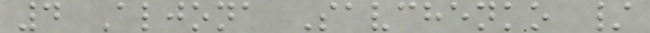4 Aljona Savchenko /
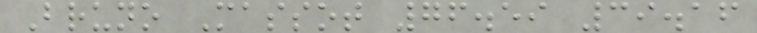Bruno Massot 76.59 39.16
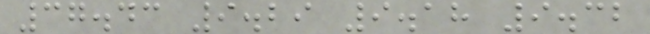37.43 9.29 9.18 9.32
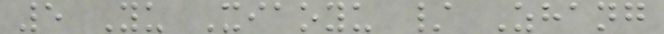5 Yu Xiaoyu / Zhang
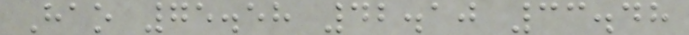Hao 75.58 42.10 33.48
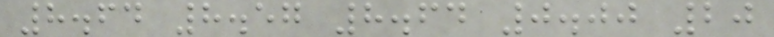8.64 8.57 8.64 0.00 20
